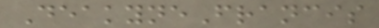DeakyneFrancis
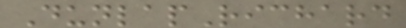DunlapRichard
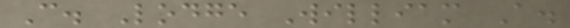C. Lodge William A.
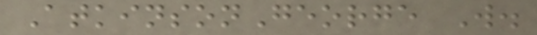AtkinsonGeorge W.
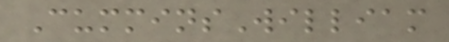CumminsWilliam
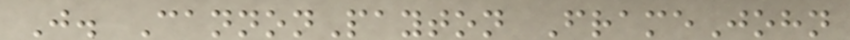J. CannonPayton FrameJohn
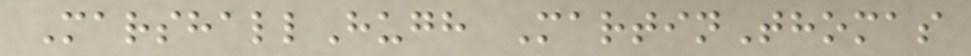MarshallHugh MartinThomas
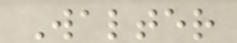Walter
